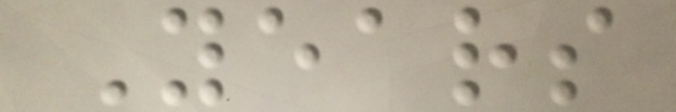Years
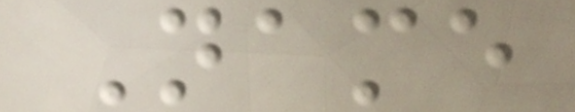Name
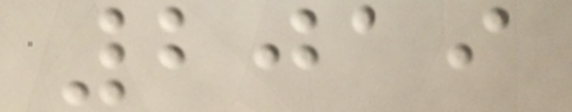2019
